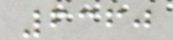6360
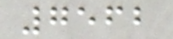7562
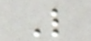L
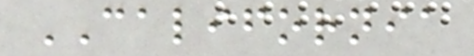CALIFORNIA
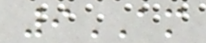9AM
